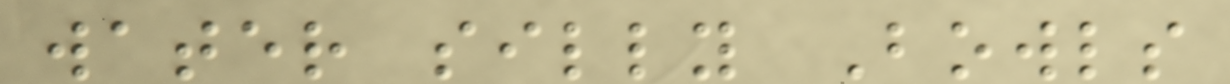water silly Bowls
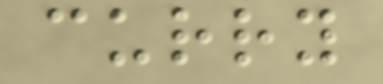curry
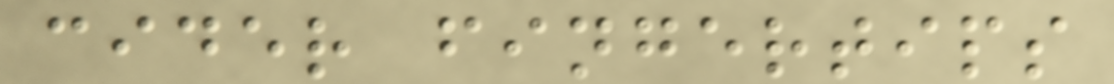cider fingertips
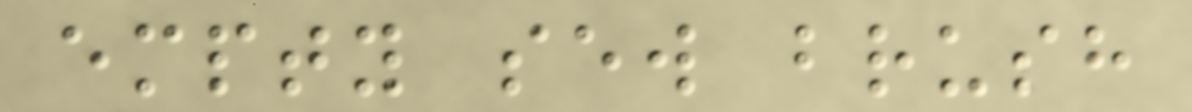empty sew brush
